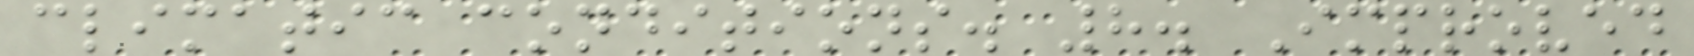climatic conditions. 8. Improved
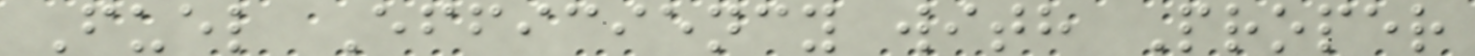Fuel Efficiency with Proper
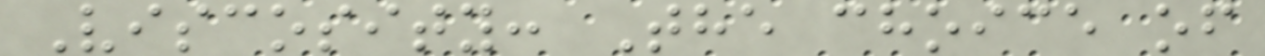Viscosity: The choice of
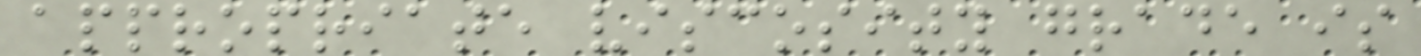appropriate viscosity grade is
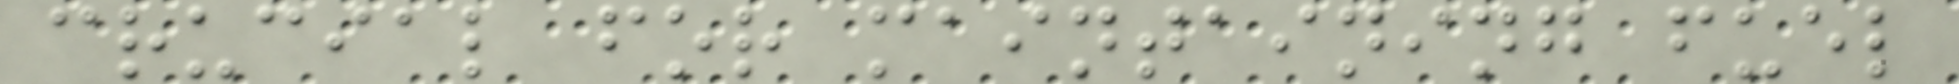crucial for maintaining fuel
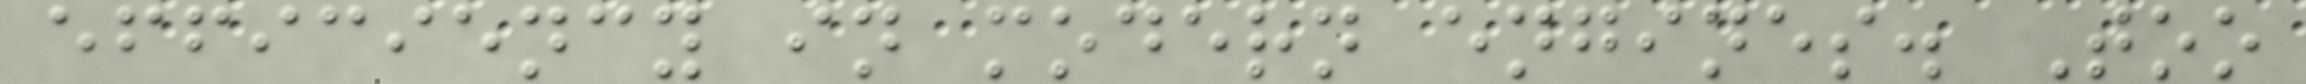efficiency in modern engines. Too
